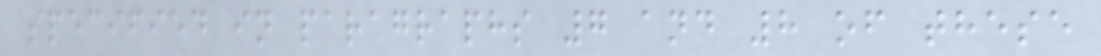specified in paragraphs 7 and 8 of these
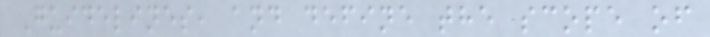Guidelines, and define the scope of
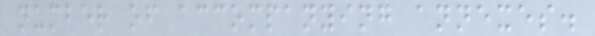number of accompanying annexes.
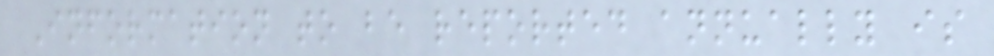Information to be reported annually is
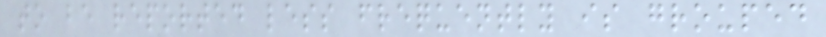to be reported less frequently is grouped
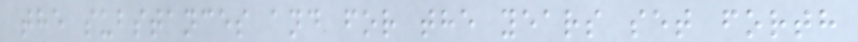the substances and for the years set forth
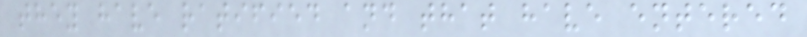they have ratified and that have entered
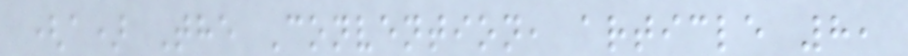(a) The Convention, article 8,
